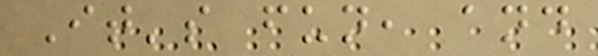It's fun, and
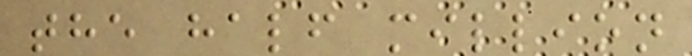the half million
